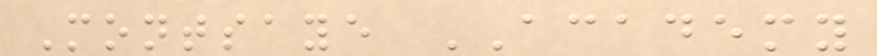Montsaye ACADEMY
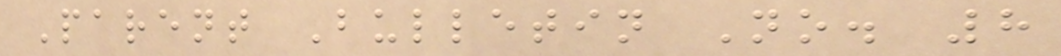Parent Bulletin No. 8
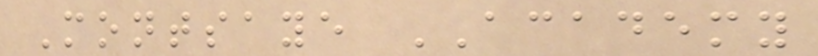Montsaye ACADEMY
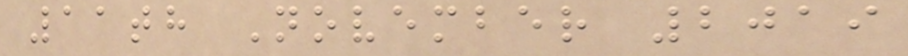11th November 2019
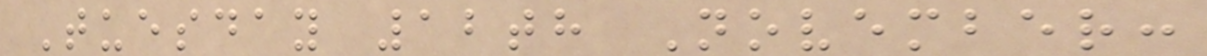Tuesday 12th November:
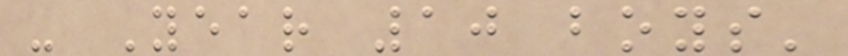- Year 10 boys'
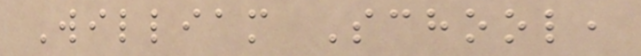William School,
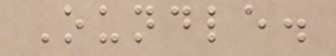Oundle.
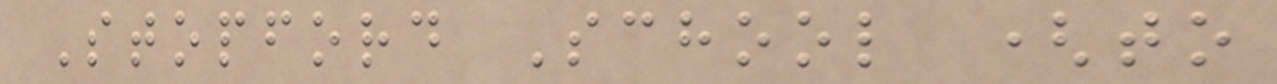Stopford School (to
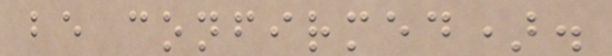be confirmed).
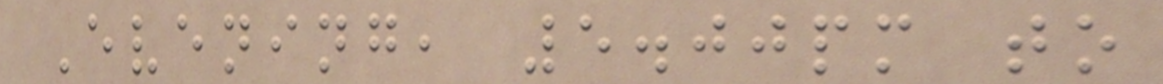Evening, 5.00pm to
